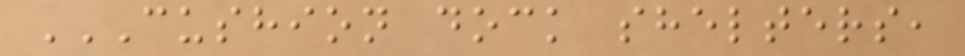CUSHION DOCK SHELTERS,
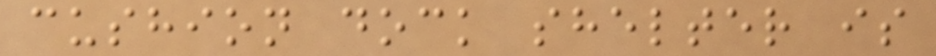cushion dock shelter is
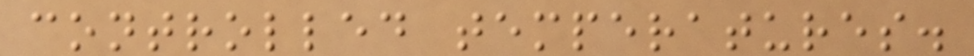controlled temperatures.
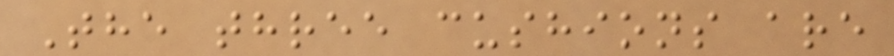The three cushions are
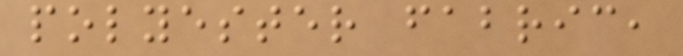polyester fabric,
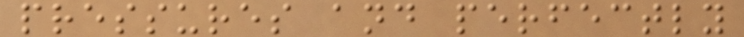pressures and perfectly
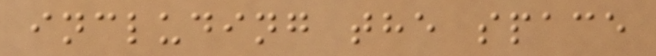including the space
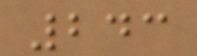243
